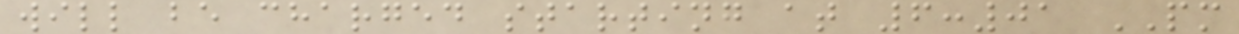will be charged starting at 6:01 PM
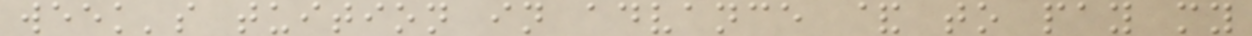week's tuition in advance & to pay my
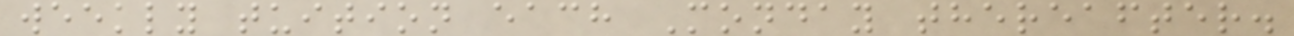weekly tuition each Monday thereafter.
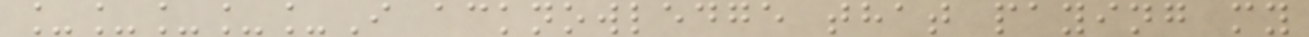_____I acknowledge that paying my
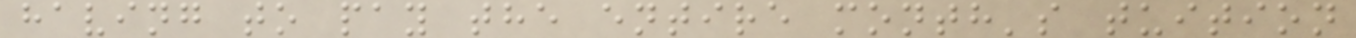having to pay the entire month's tuition
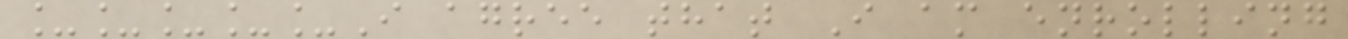_____I agree that I am enrolling
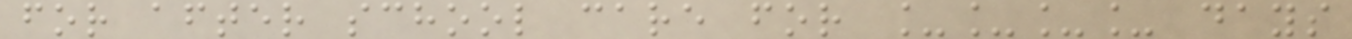for after school care for ____ days
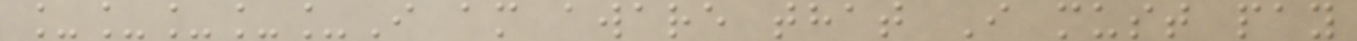_____I am aware that I must pay
